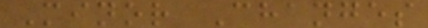Minor Changes
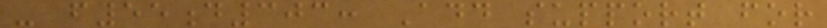- f55d303: Add support for
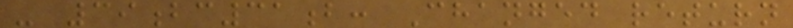- 39bc31b: Changed return
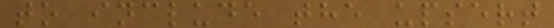to include the upsert
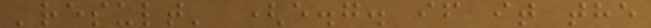'result' (e.g. if it the
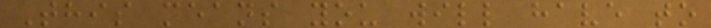This means you will have to
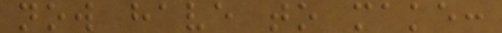now have to make:
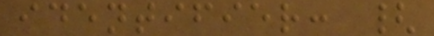identifier: {
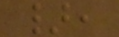},
